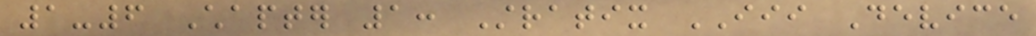1-6 Chapter 1: Stratix III Device
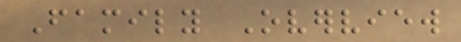Family Overview
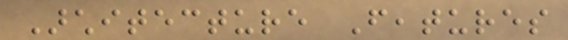Architecture Features
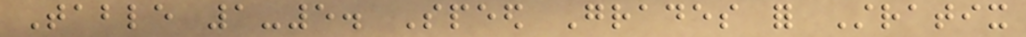Table 1-5. Speed Grades for Stratix
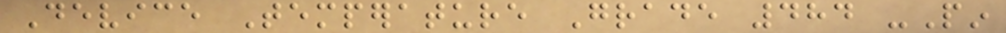Device Temperature Grade 484 -Pin
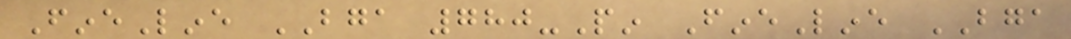FineLine BGA 780-Pin FineLine BGA
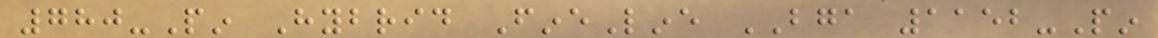780-Pin Hybrid FineLine BGA 1152-Pin
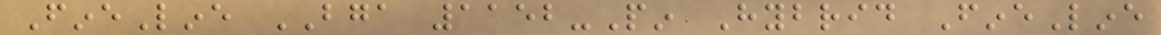FineLine BGA 1152-Pin Hybrid FineLine
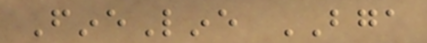FineLine BGA
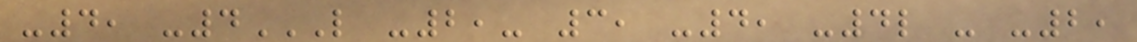-4, -4L -2,- 3, -4, -4L - -2,
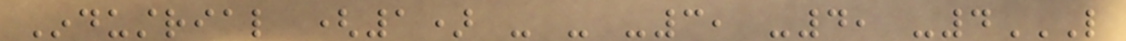Industrial (1) - - -3, -4, -4L
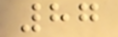87
